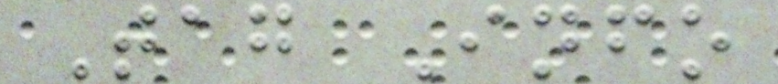Tag Info
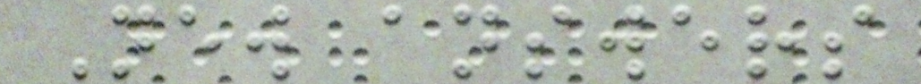New answers
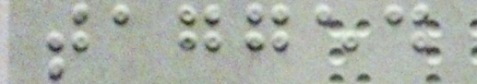tagged
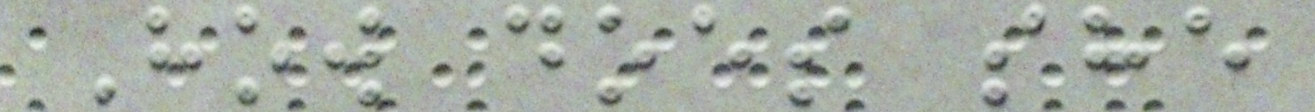How does she
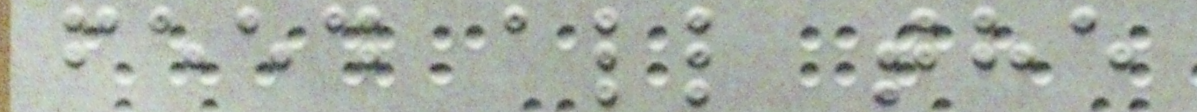feed all the
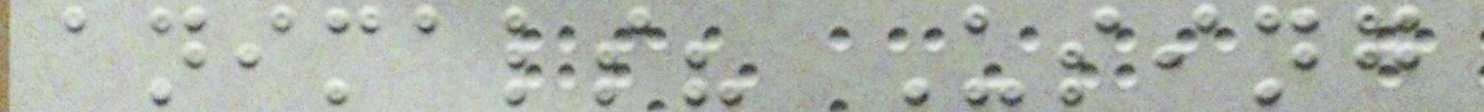animals? Using
